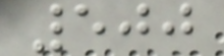500
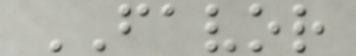FAVOR
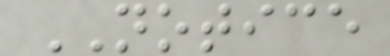NOTICE
